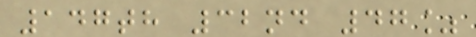147th 32nd 47%
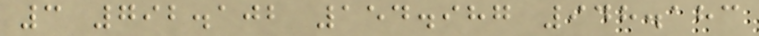3 792.102 154.987 948.183
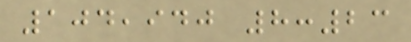104,940 8:23
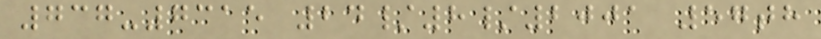737-7315 24/8/2001 57th
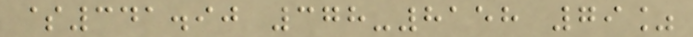$341.90 378-8158 79%
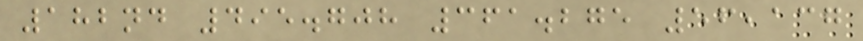182nd 495.708 361.275 56,137
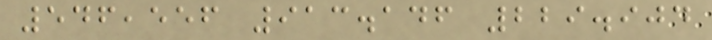546,556 913.146 229.904
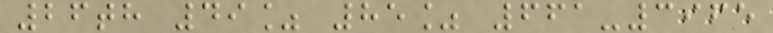26th 49% 85% 661-3965
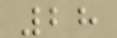28
